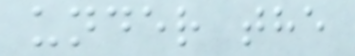under the
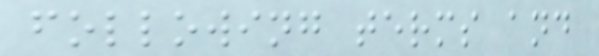following terms and
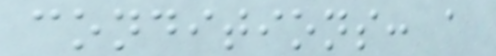conditions: a
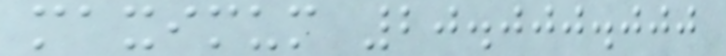maximum 20.000.000
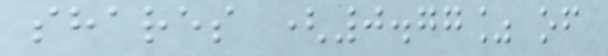shares (0.77% of
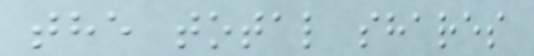the total shares
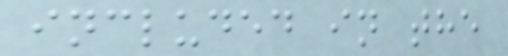included in the
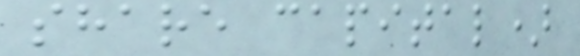share capital)
